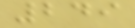249
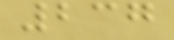237
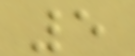5
